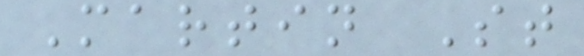Martin St
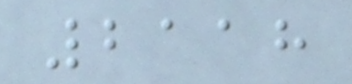2118
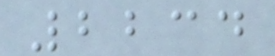2234
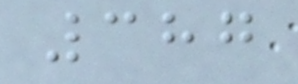387
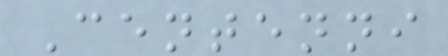Centenni
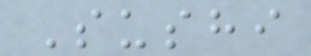Sushi
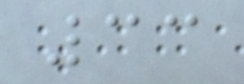33
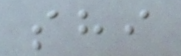shi
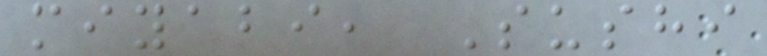miyabi, Sushi
